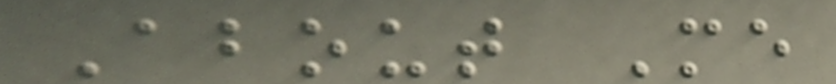About Me
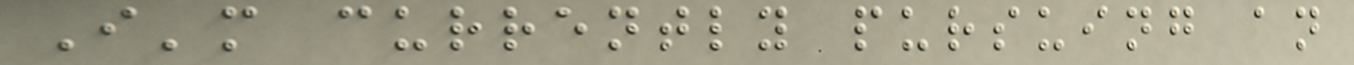I'm currently pursuing an
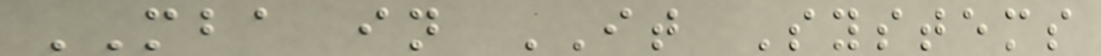MBA in IT Systems
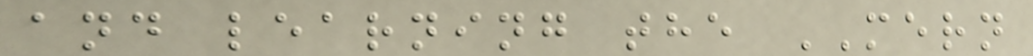and learning the MERN
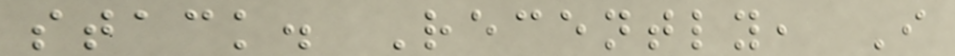stack. Recently, I
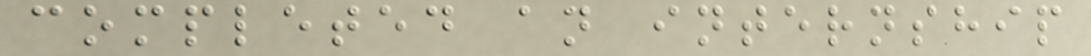completed an internship
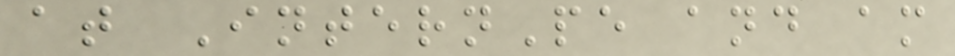at InternPe and am
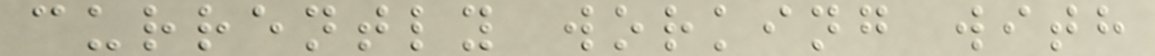currently working with
